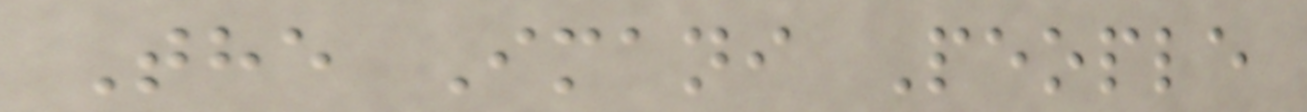The Imani People
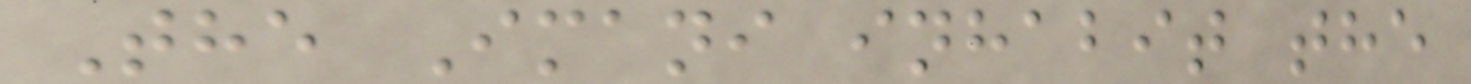The Imani inhabit the
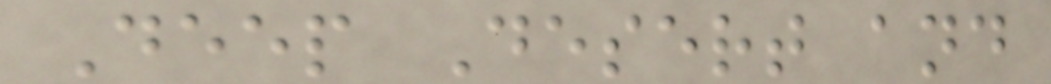Deep Desert and
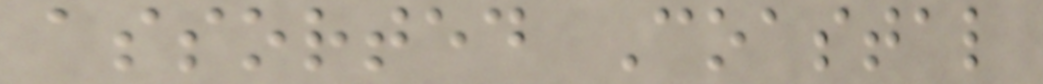assorted Coastal
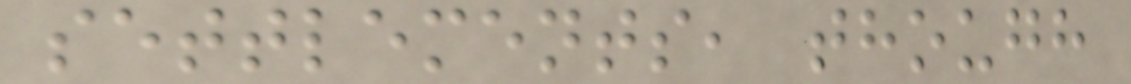settlements, though
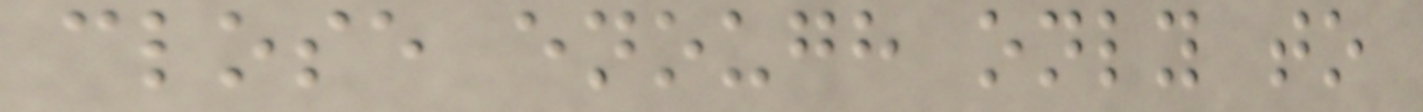close enough only to
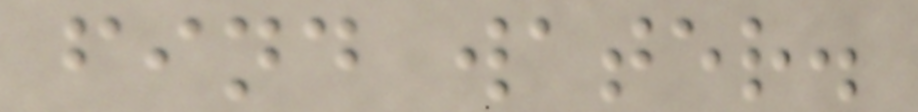find water.
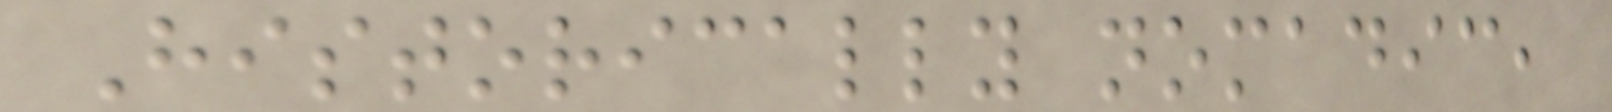Historically nomadic,
